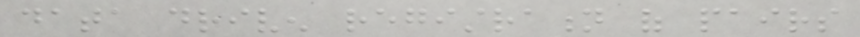data driven registration of pairs
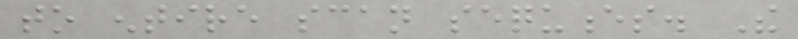to entire scan sequences. The
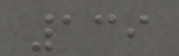139
